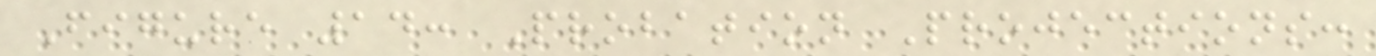Figure 14: Probation Projections:
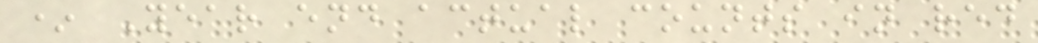* Year end actual counts in red
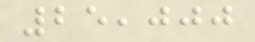25,000
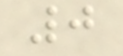0
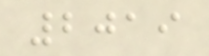2019
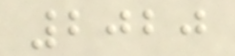2020
